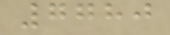7780
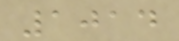1014
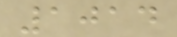1014
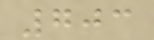703
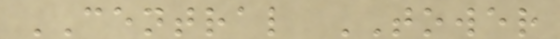CENTRAL TOWER
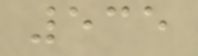535
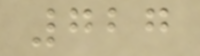727
